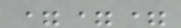===
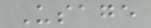Usage
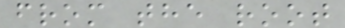from the root
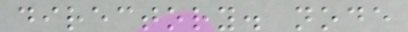directory. node
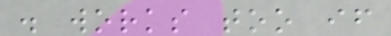. works too if
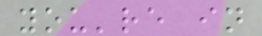you're in
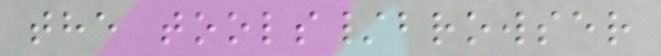the tools/browser
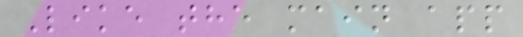Like the main app
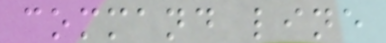command line
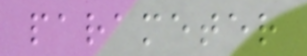parameter
